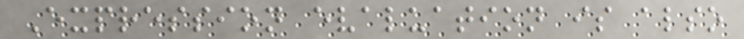Expression evaluation is also
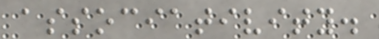associativity.
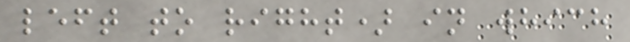left to right) in which
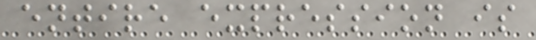entire expression is
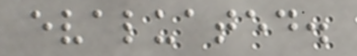evaluated.
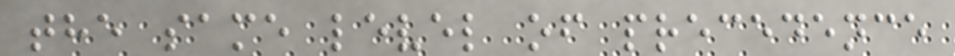the same level of precedence
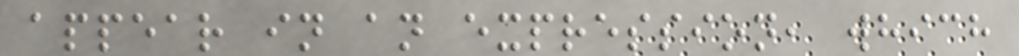appear in an expression, which
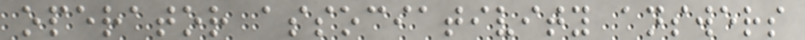operator associativity answers
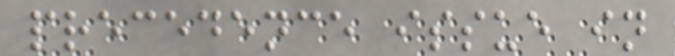precedence issue in
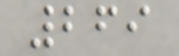269
